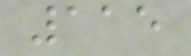115
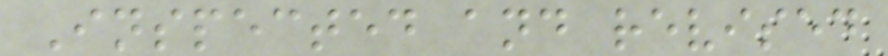Inspected and revised
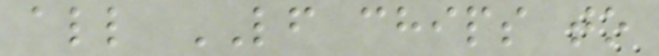all LF chips to
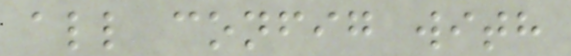all config with
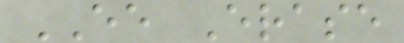EE Erase
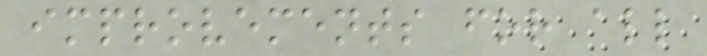improvements for all
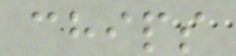chips
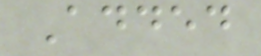Added
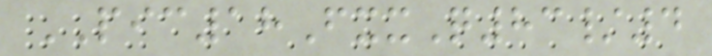PIC18FxxQ83/4
